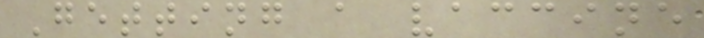Getting a vaccine
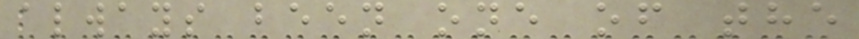always been one of the
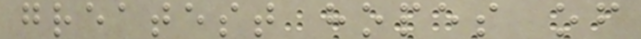greatest hopes of
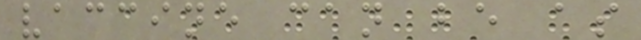vaccine can be as
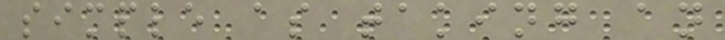simple as taking an
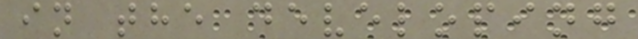in the developing
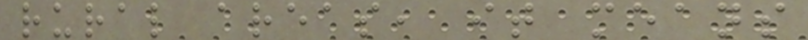rural areas, it means
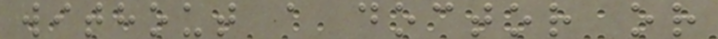without a doctor or
